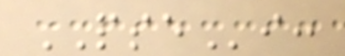PSEi:
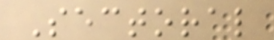Sectoral
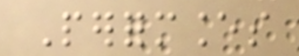Performances
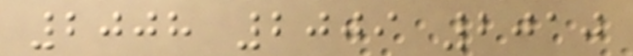2008 2009 2010
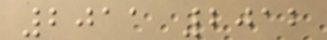2011 2012
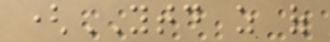(YTD as of
